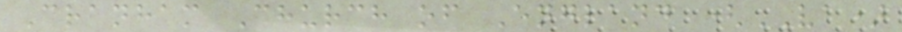Cranham Church of England (VA)
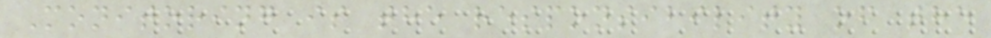Monitoring is the responsibility of the
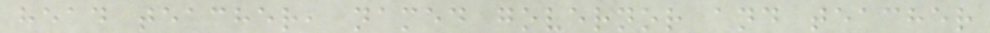head teacher, named governor and teacher
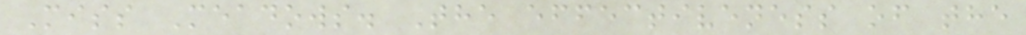Miss Meadows. The effectiveness of the
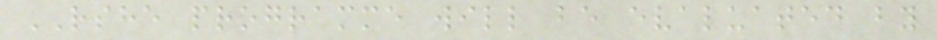RSHE programme will be evaluated by
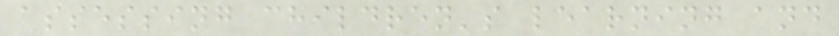assessing children's learning and
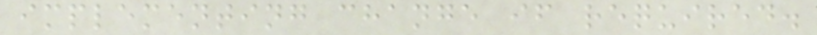implementing change if required.
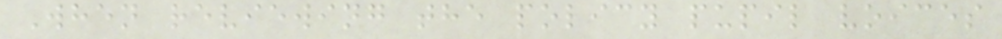When reviewing the policy pupil voices
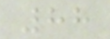88
